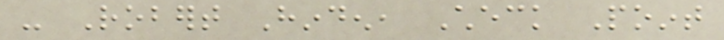- Robert Hinden, Check Point
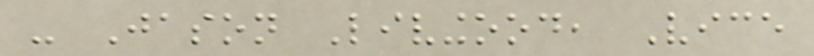- Jason Livingood, Vice
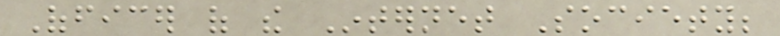Officer of the Internet Society;
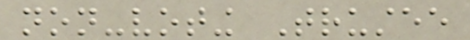non-voting Trustee
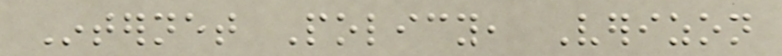Internet Policy, Verizon
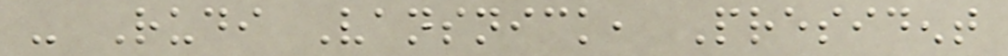- Rudi Vansnick, President
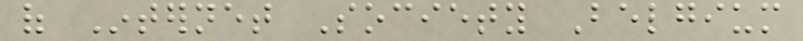of Internet Society Belgium
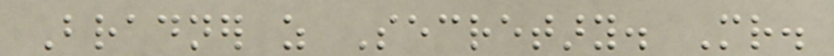Bradner as Secretary. Mr.
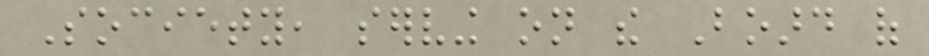Society, serving on the Board of
